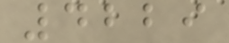4229
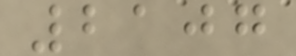2107
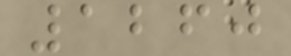1260
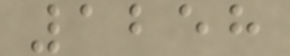1258
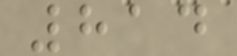814
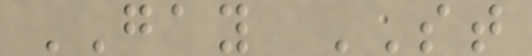GAY ST
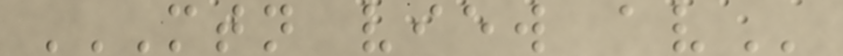MTN VIEW AV
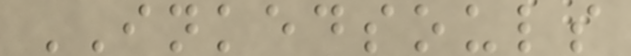INKEDSOULS
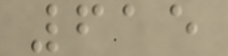615
